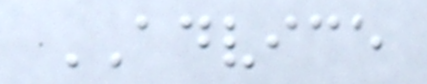ADVICE
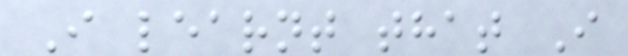I learnt that I
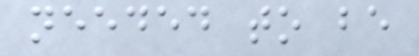needed to be
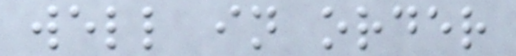well in order
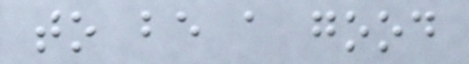to be a good
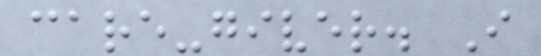care-giver. I
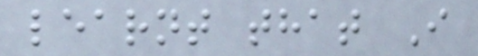learnt that I
